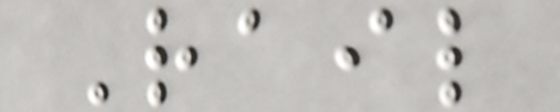Rail
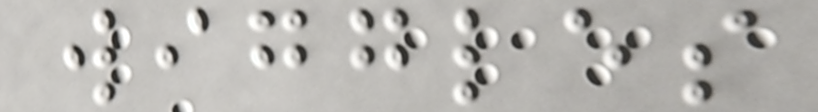wiggles
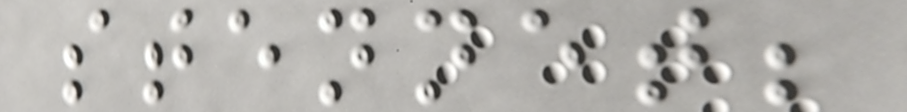stennet;
